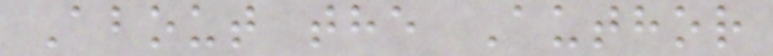About the Author
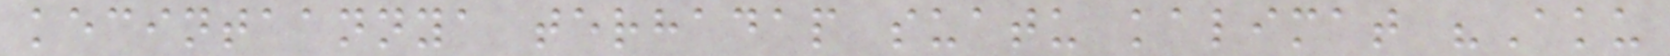kecintaannya terhadap suatu kalimat "Aku
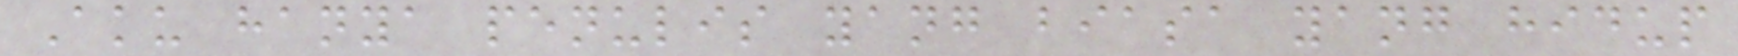Aku hanya penulis yang biasa yang hidup
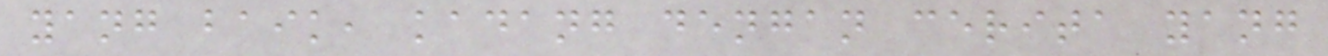yang baik, kadang dengan cerita yang
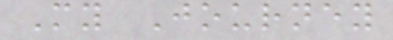My Journey
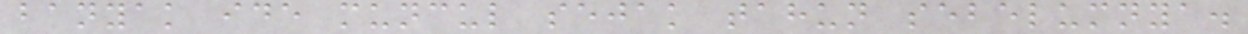banyak ide muncul sejak tahun sebelumnya.
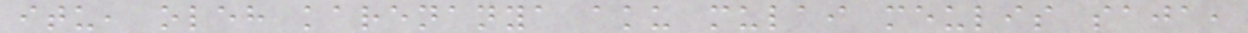itu, oleh karenanya aku mulai meulis saja,
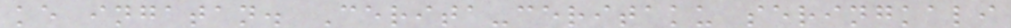ke ingatan. Cerita-ceritaku seringkali
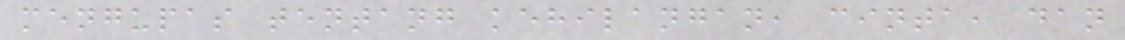mengupas tentang kehilangan, cinta, dan
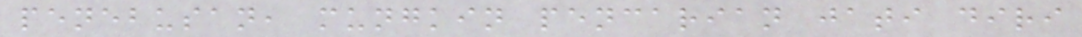penebusan, mungkin pencarian jati diri
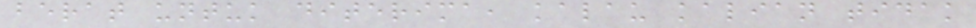berat untuk diterima, kalau kalian tidak
